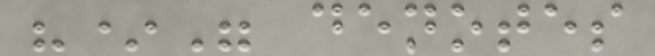"*" denotes
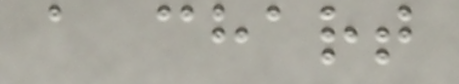a chart
